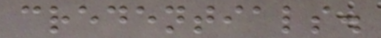credentials.
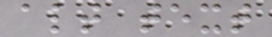alt text
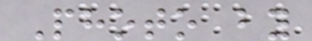Photo by
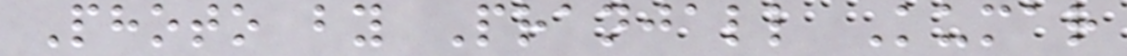Photo by Pranjall Kumar
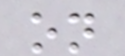on
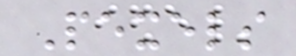Pexels
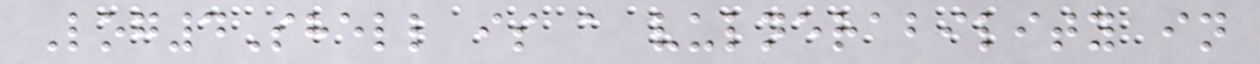Log4Shell is a vulnerability in
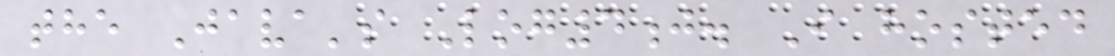the Java's Log4j. I hosted
